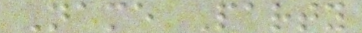Name Party
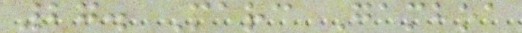27. Marc Gamboa
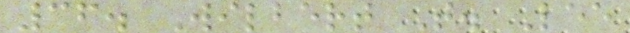36. Wilbert T. Lee
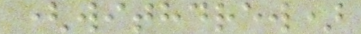(withdrew)
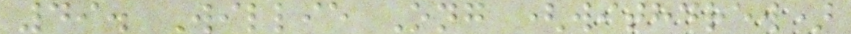49. Willie Ong (withdrew)
